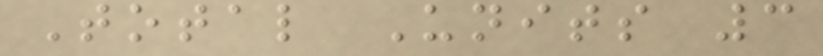Total Units 3
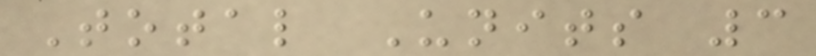Total Units 3
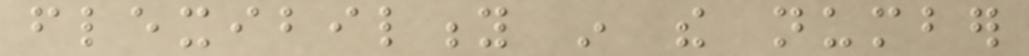flexibility in the number
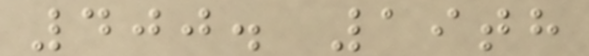400. 19th
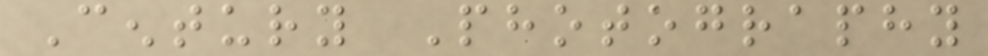Century Photography
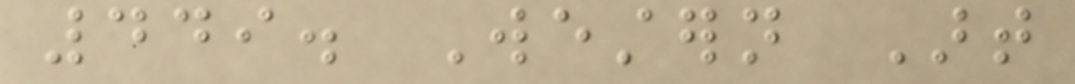449. Western Art
